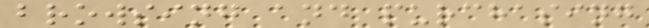browsing and purchasing
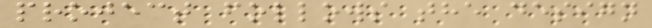project follows the design
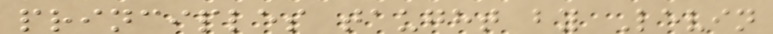principles taught by Levin
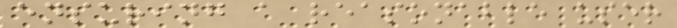ensuring a reasonable user
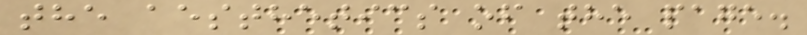the aesthetics of the page.
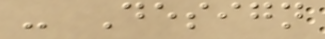- Design
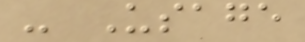- Usage
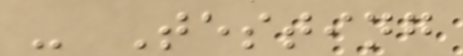- Testing
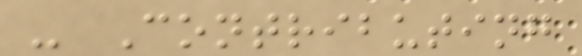- Contributing
